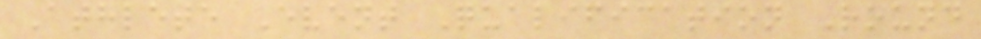Athlete Event Qualification Round
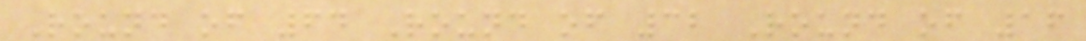Round of 64 Round of 32 Round of 16
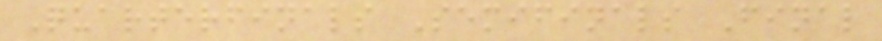Quarterfinals Semifinals Final
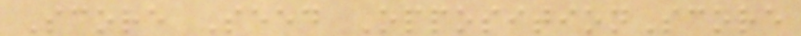Score Seed OppositionScore
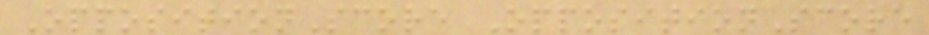OppositionScore OppositionScore
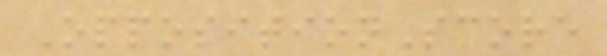OppositionScore
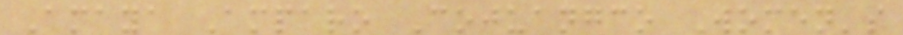Amaya Amparo Cojuangco Women's
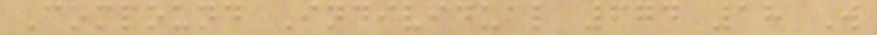Compound Individual 674 18 W
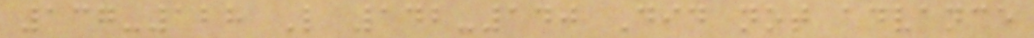137-128 L 142-140 Did not advance
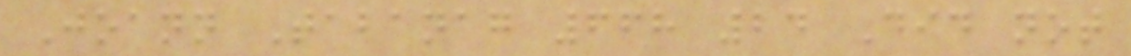Joann Tabanag 668 24 Did not
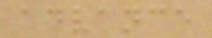advance
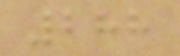288
